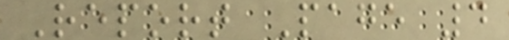Report Page 4
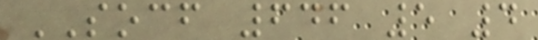SOCF 646 5 4
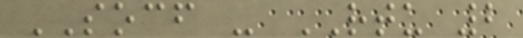SOCF - RTU 2
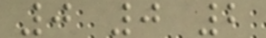0 0 2
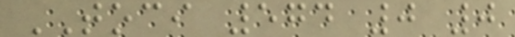TOCI 574 0 0
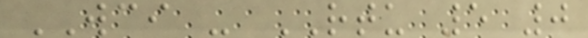WCI - RTU 5 0
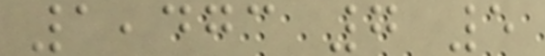1,473 7 5
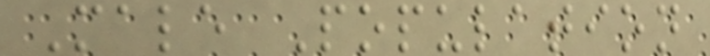Male Population
